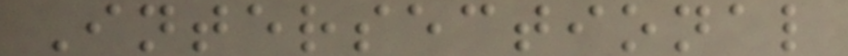Intersectional
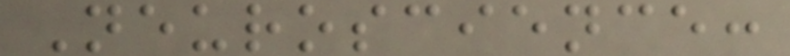Neuroscience:
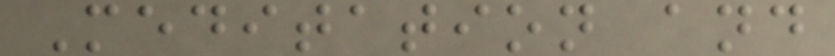Meditation and
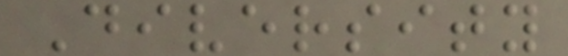Diversity
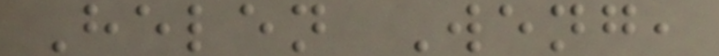Helen Weng,
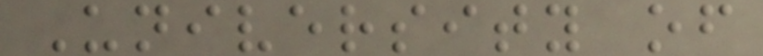University of
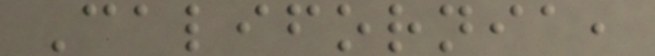California,
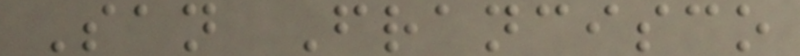San Francisco
